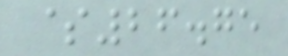$26.75
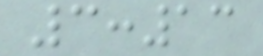3:13
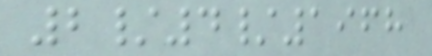2/4/1968
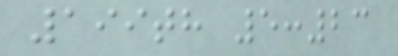199th 5:23
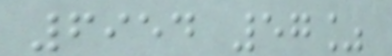6954 57%
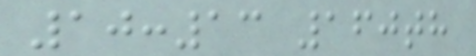10:13 160th
